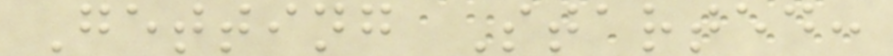Getting Started:
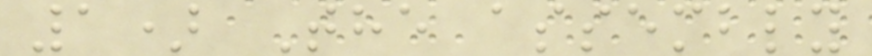1) The assembly
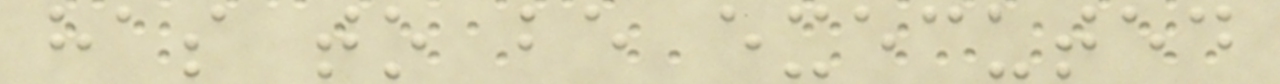has to be executed
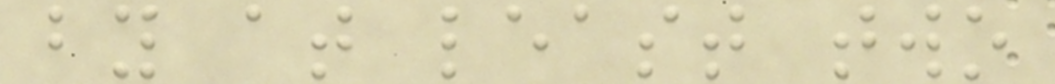by at least two
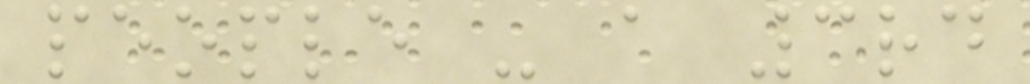people - a 3rd
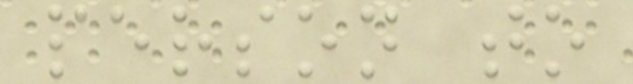person to
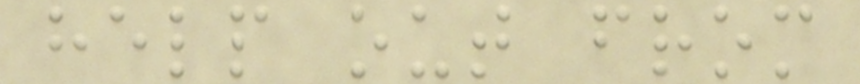help out from
